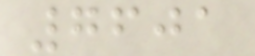7601
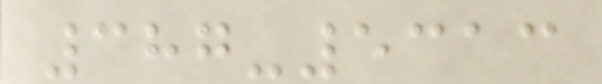387-5313
